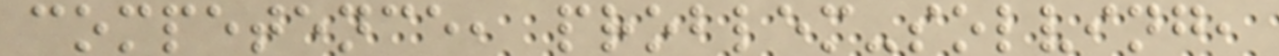competence, problem-solving,
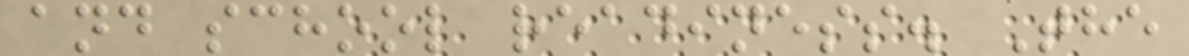and school readiness. The
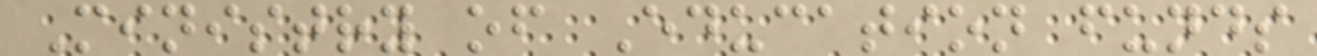Ministry of Education funds
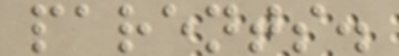parents.
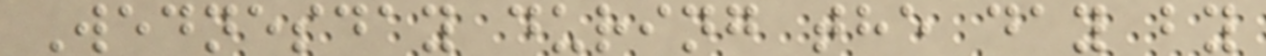Wednesday during the day by
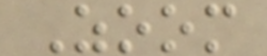Zoom
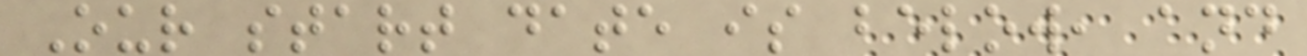Our start date is below, and
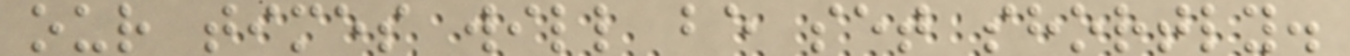our times will be set shortly.
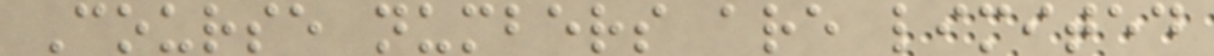Course numbers are limited
